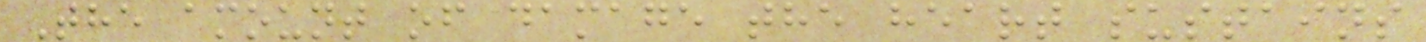The amount of damage the heart sustains
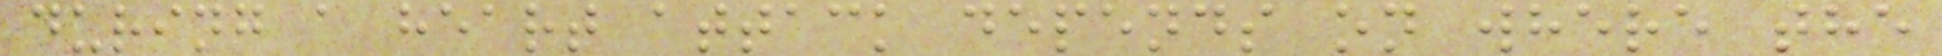during a heart attack depends on where the
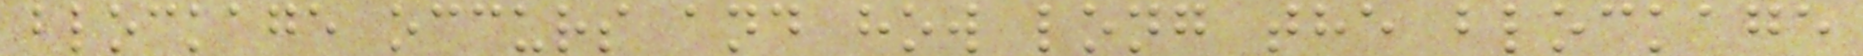blockage occurs and how long the blockage
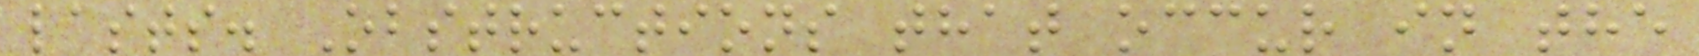lasts. Obstructions that occur in the
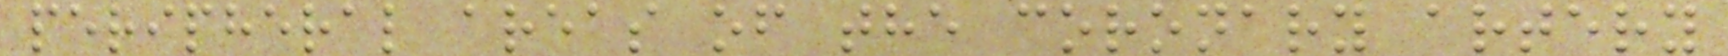peripheral areas of the coronary artery
